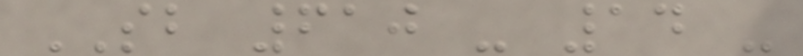SB 610 - 14 -
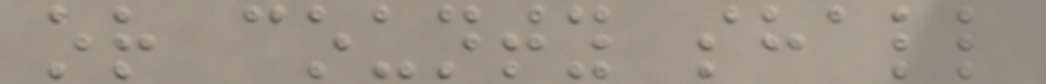or county shall
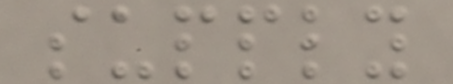supply
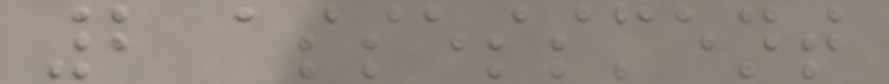2 assessment
